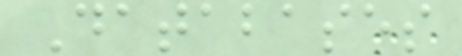Databases
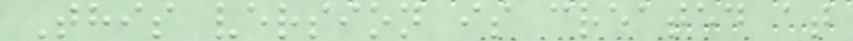This version is created at
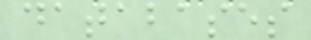databases
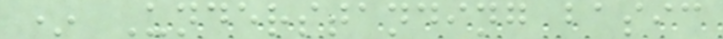* Understanding basic
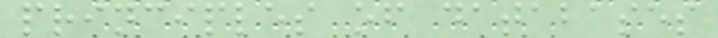principles of databases
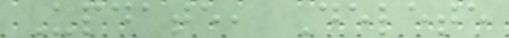Update, Delete
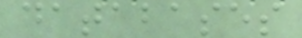databases
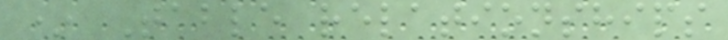* Table relationships
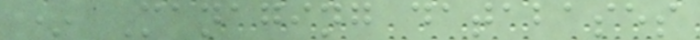* Managing databases
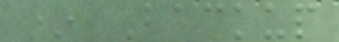* Backup
